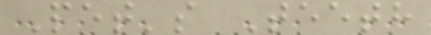Pet's Teeth
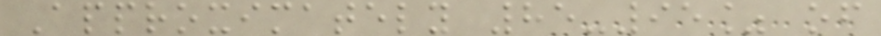Approximately 85-95% of
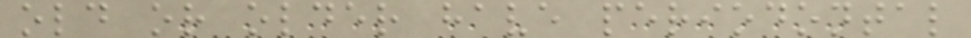old or older have periodontal
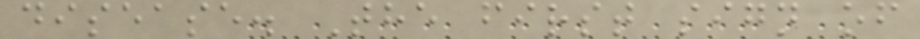disease. The first sign of
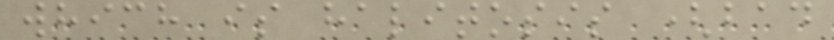which is halitosis (bad
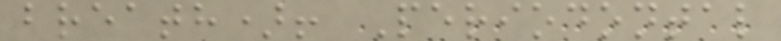breath)! Periodontal
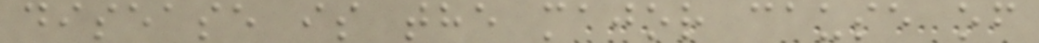disease is the major cause of
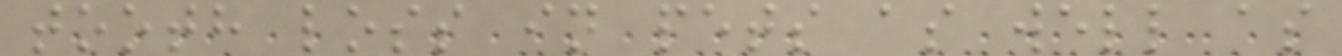tooth loss in pets as well as
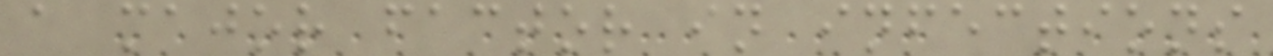a major factor in infections
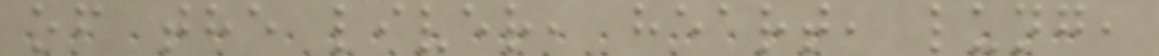of the liver, heart, lung,
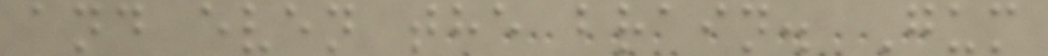and even the brain. Gum
